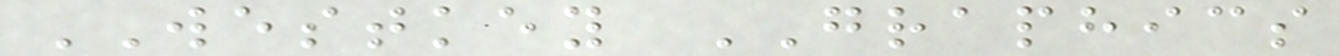WESTKEY GRAPHICS
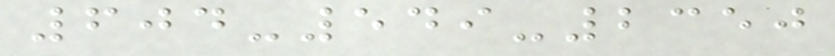604-549-2350
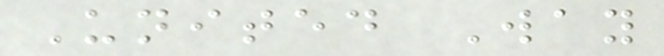United Way
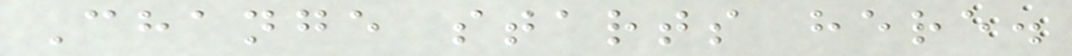Change starts here.
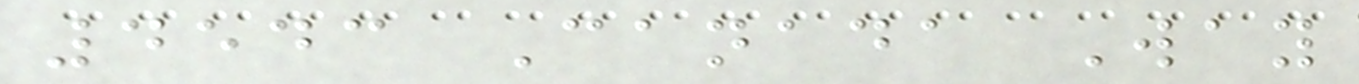4543 Canada Way
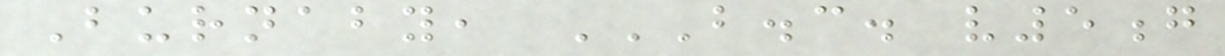Burnaby, B.C. V5G
